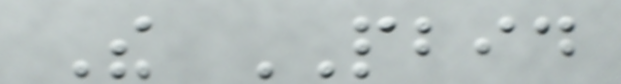The PBID
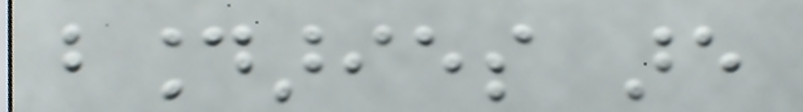boundaries are
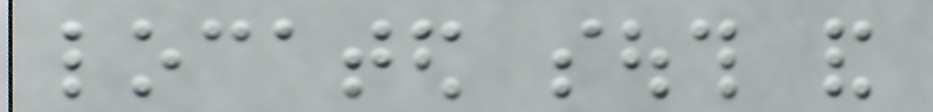located south and
